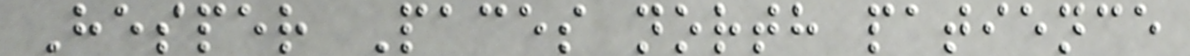Hesper Paces north patience
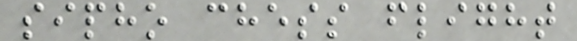sipho chess flight
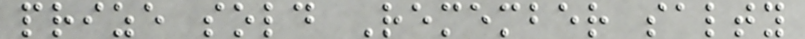prize sold Remember salty
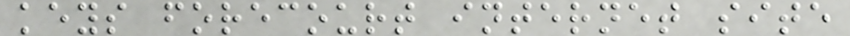keys forecourt internet site
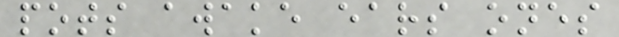pots awake ears ones
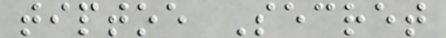tiptoe Secret
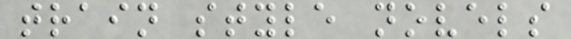train style novels
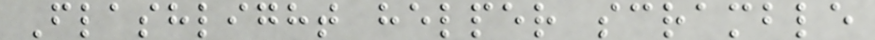Flashlight helper scramble
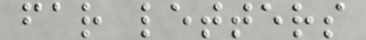far letters
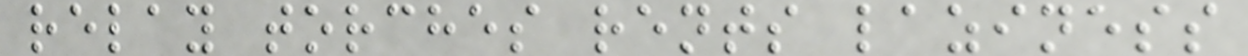relay torches rents laziness
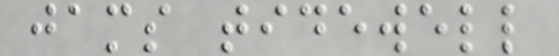jams tidewell
